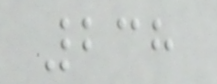238
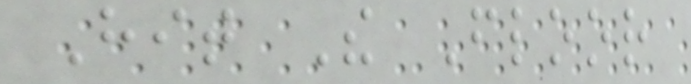Hit The Floor
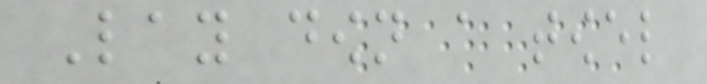Lay down a towel
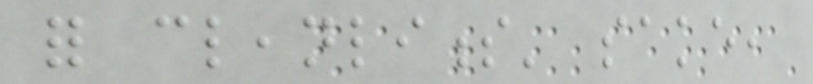for cleanliness' sake,
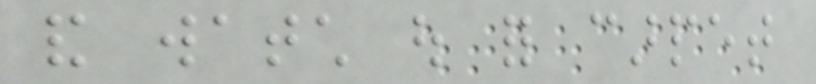and watch out for carpet
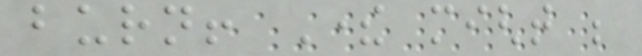burn! There might be
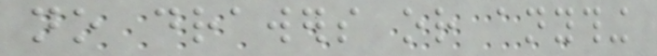no drawers or anything
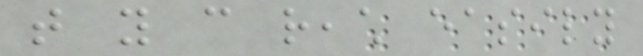that you can reach easily
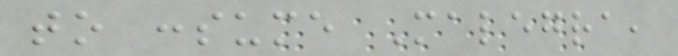to consume Malegra,
